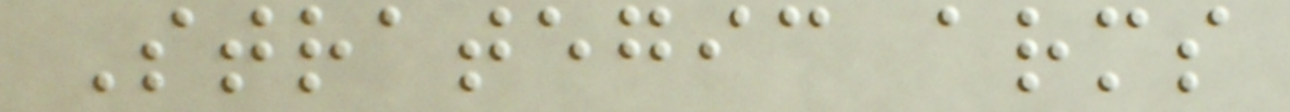Strategic arms
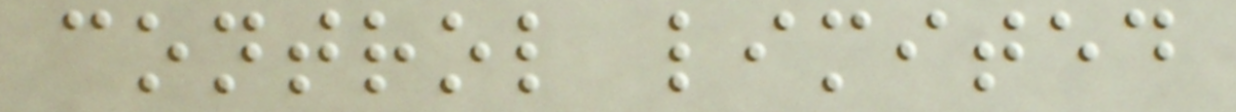control limited
